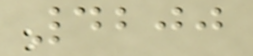4200
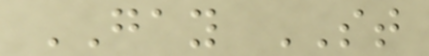GAY ST
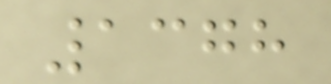1378
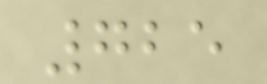725
